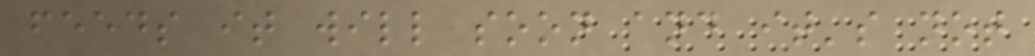feeds it will soon and it's not
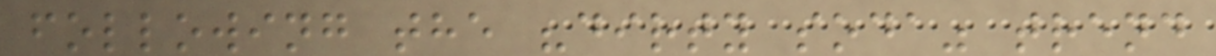following the "dirty soda" trend
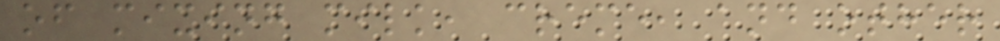of mixing milk, creme, and other
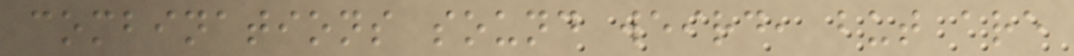combinations sound weird, but are
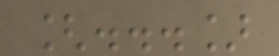[...]
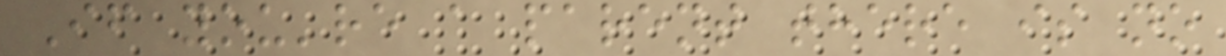If you're a parent there is no
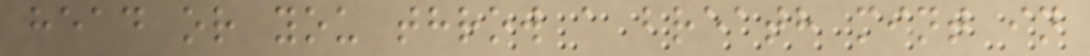head or you throw a breath mint in
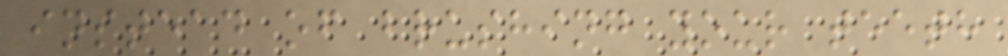instead of brushing your teeth
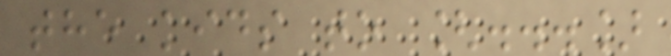the kids to [...]
